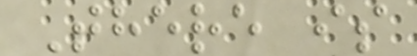There is
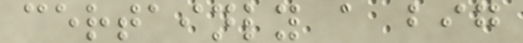certainly a big
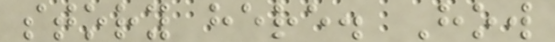story here. How
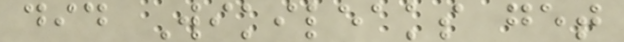did Wikileaks get
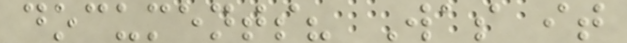documents? Was it
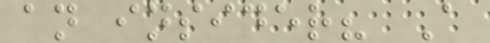an insider? A
